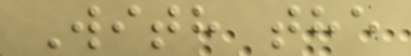With the
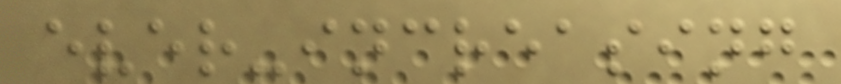ever-increasing
